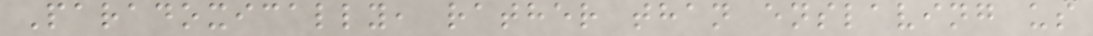Paradoxically, rather than enslaving us
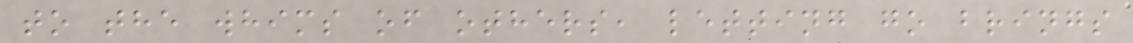to the whims of others, letting go brings
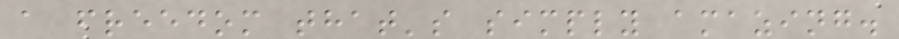a freedom that's simply amazing.
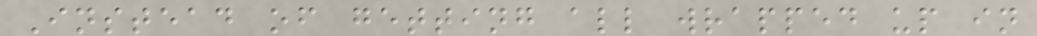Instead of getting all wrapped up in
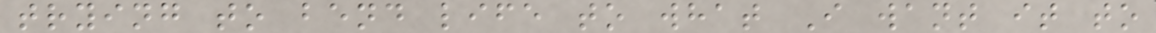trying to bend life to what I want it to
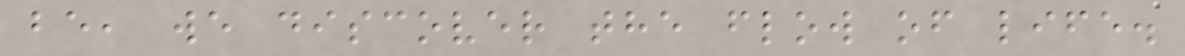be, we discover the flow of life.
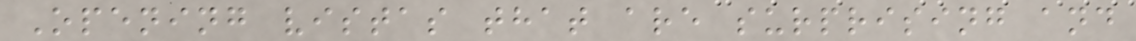Opening vistas that are surprising and
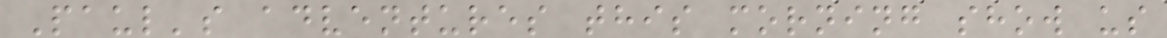Paul's adventures this morning show us
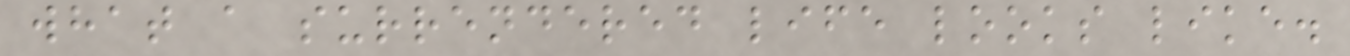what a surrendered life looks like.
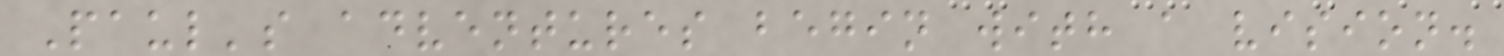Paul's adventures begin with a vision.
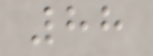88
